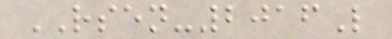RSEN-2016L
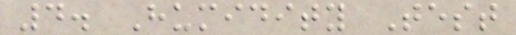4. Humidity Test
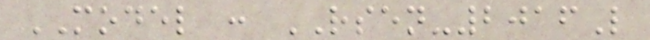MODEL : RSEN-2016L
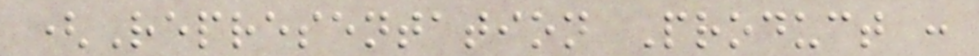(Representation Product :
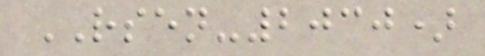RSEN-2030)
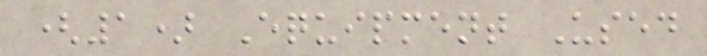(1) Equipment Used
